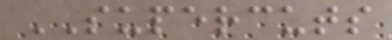SUPERCUTS
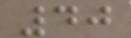40
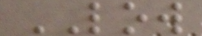LOW
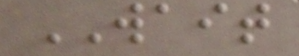WAIT
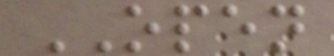OPEN
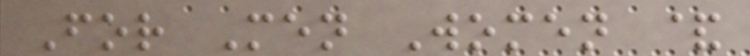For Men Women &
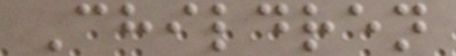Children
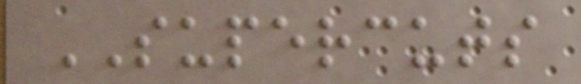SUPERCUTS
